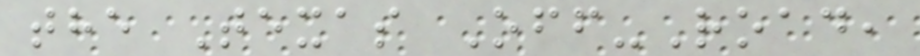the Texas Off-Road,
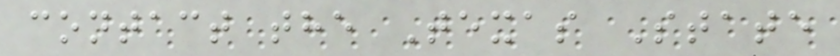contact the Texas State
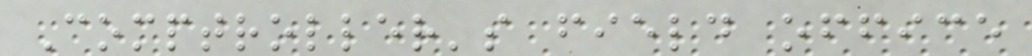Comptroller's field office
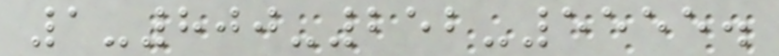1-800-252-5555.
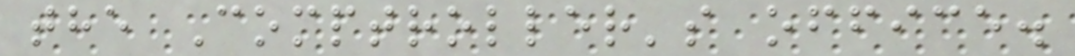the Comptroller's office.
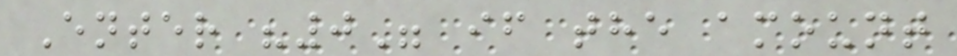Enter "0" if the amount
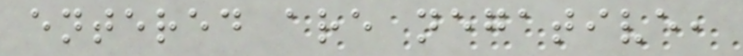entered are negative,
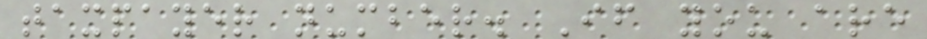taxpayer number. If you are
